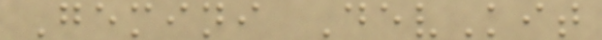Gemini DevKit
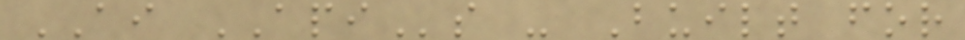AI APIs - Built for
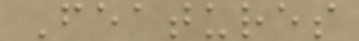Features
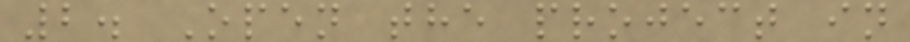2. Open the project in
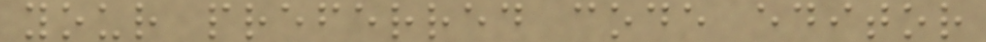your preferred code editor
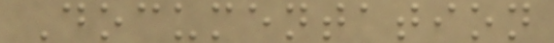Documentation
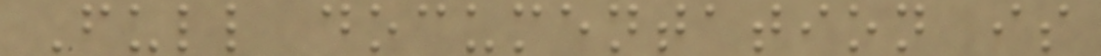Full documentation is
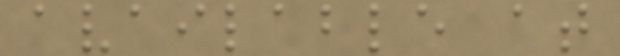available at
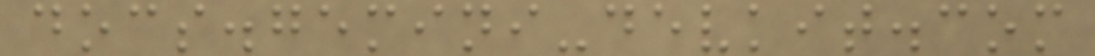docs.gemini-devkit.com
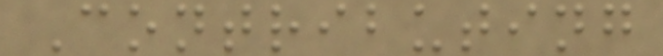Contributing
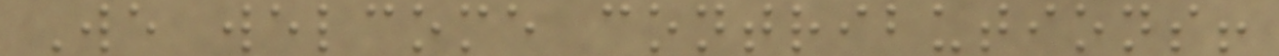We welcome contributions!
